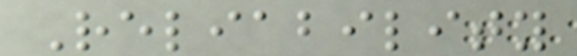Reliability
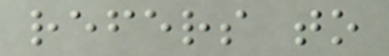refers to
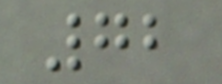72
